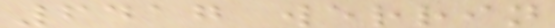6417 werrin
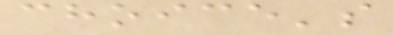choice's
